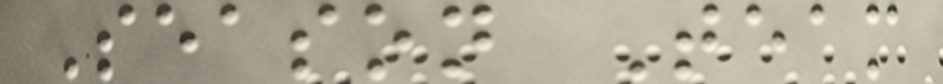Season Team
